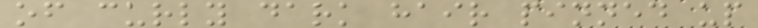of curly dark hair pinned up
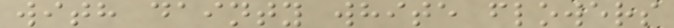with dainty white flowers
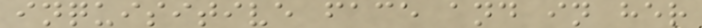inquisitive face and in her
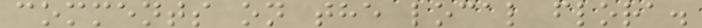comments on the local flora.
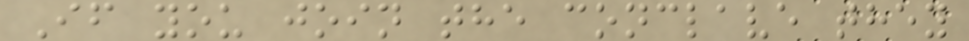If you join the conclave they
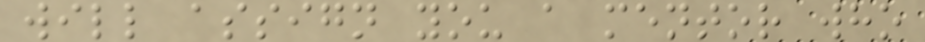will assign you a mentor who
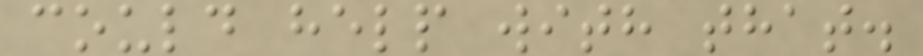could help with that.
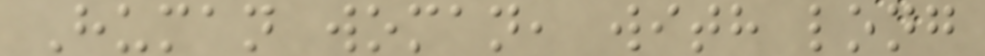Human woman, with long
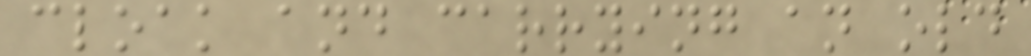cloak and carrying an old
